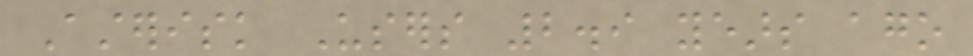Asterisk Users 2.9 years ago
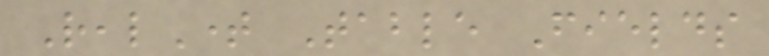RealTime Table Fields
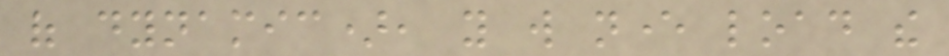of dynamic), you will never load the
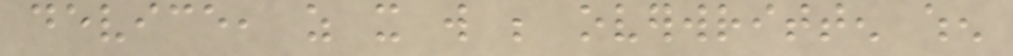device, as it will be overwritten when
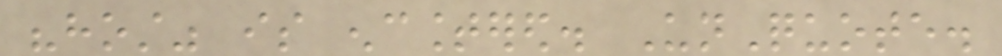"host" is encountered. UnQuote.
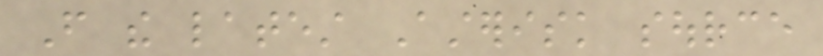From the latest Asterisk source
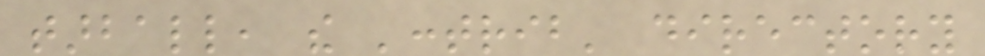tarball, the 'contrib' directory
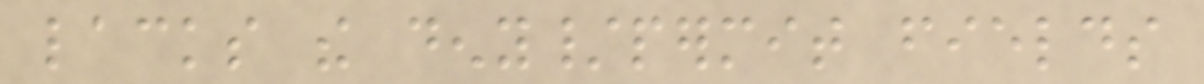lacks the deny/permit fields
